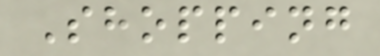Shopping
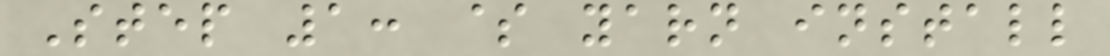Step 1: $ yarn install
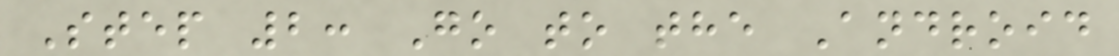Step 2: Go to the Android
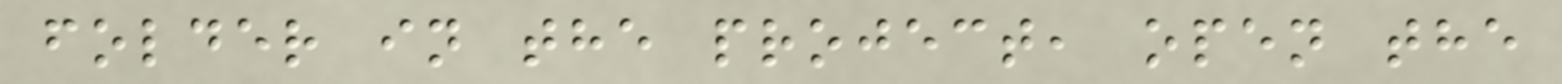folder in the project, open the
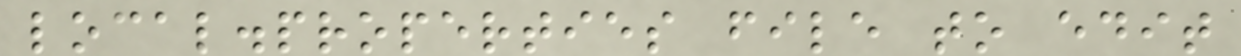local.properties file to edit
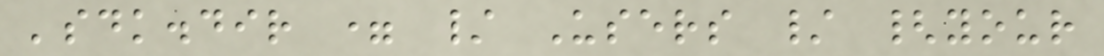'sdk.dir = / Users / {your
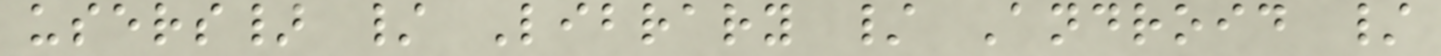users} / Library / Android /
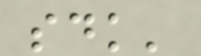sdk'
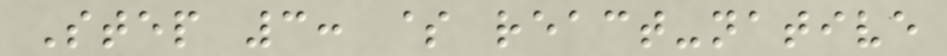Step 3: $ react-native
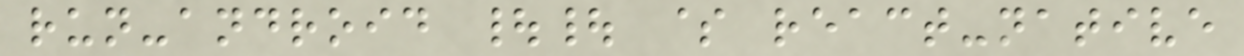run-android || $ react-native
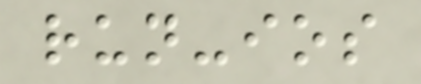run-ios
